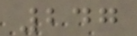247
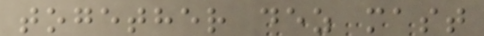together dez mast
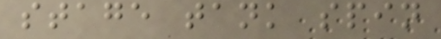stage tank spin
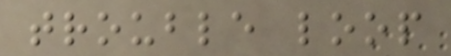trouble loop
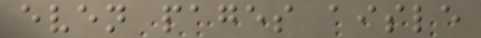even pages aisle
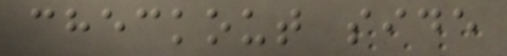checkout side
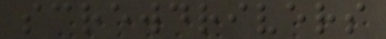screwdrivers
